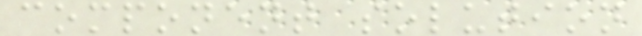component solution
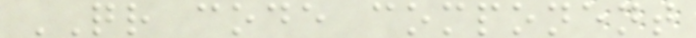QR code component
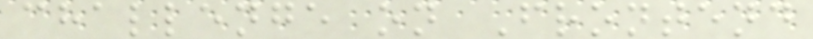challenge on Frontend
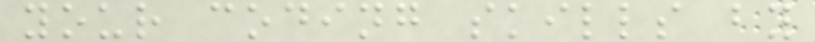your coding skills by
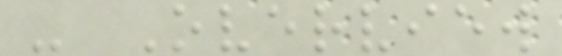- Overview
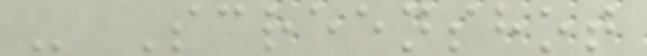- Screenshot
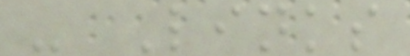- Links
